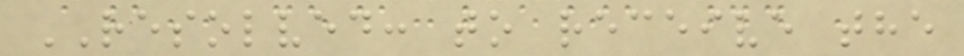RESOLVED: to receive the
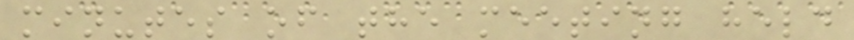minutes of the meeting held
